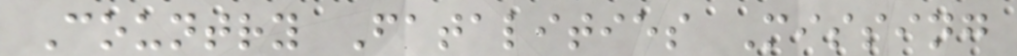Country Fatalities Missing
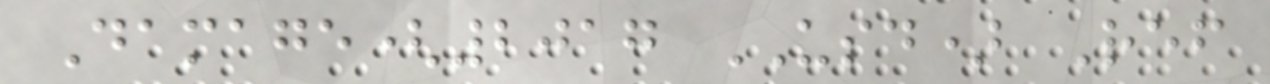Damage(2017 USD) Ref
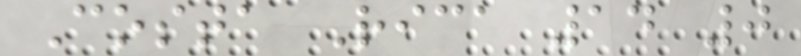Costa Rica 14 0
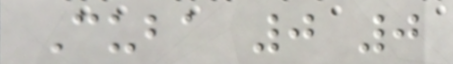Cuba 0 0
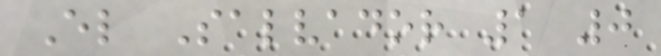El Salvador 1 0
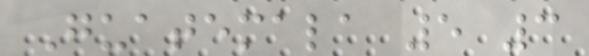Guatemala 5 3
